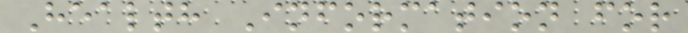Health Information for
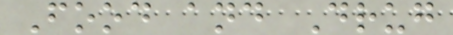Food and Drug
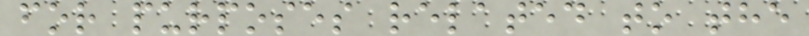for purposes related to the
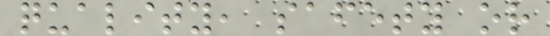quality, safety or
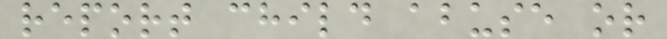report child abuse or
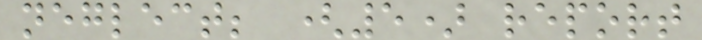neglect; (5) report
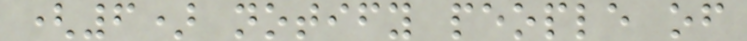(6) notify people of
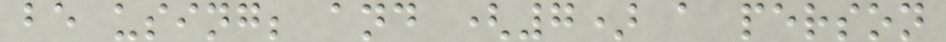be using; and (7) a person
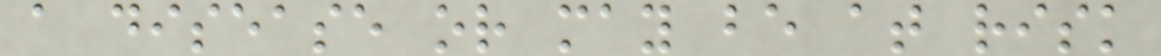a disease or may be at risk
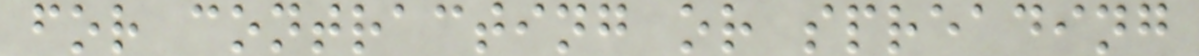for contracting or spreading
